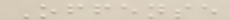Offense
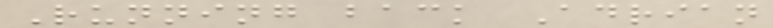Running back Adrian
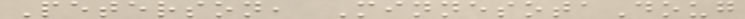Peterson, MinnesotaDoug
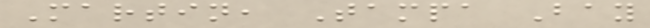Martin, Tampa Bay
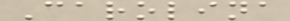Carolina
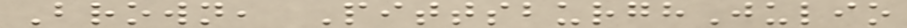Brown, PittsburghJulio
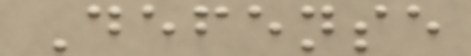Defense
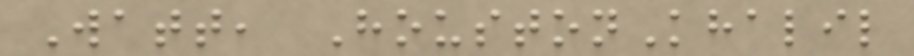Watt, HoustonKhalil
